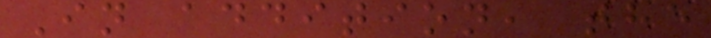In addition, the
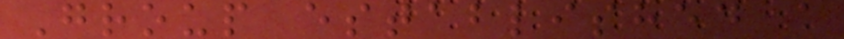Group established a
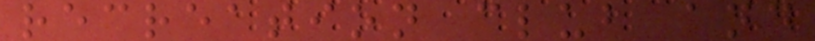recreation club and
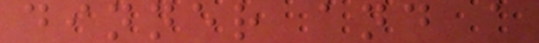dinner and a
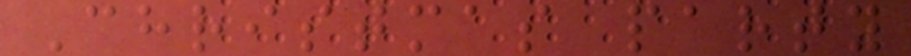Christmas party
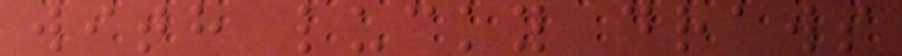with lucky draws
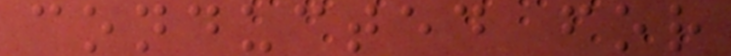conducted for
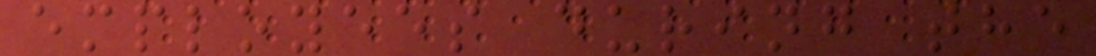employees during the
